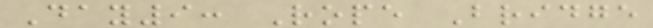Day9: Rope Bridge
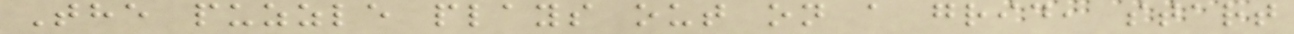The puzzle plays out on a grid, start
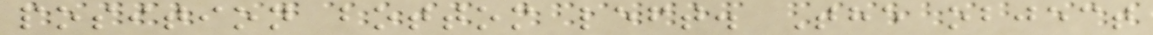position bottom left. The object
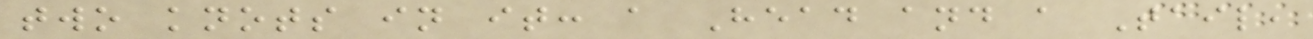two knots in it: a Head and a Tail,
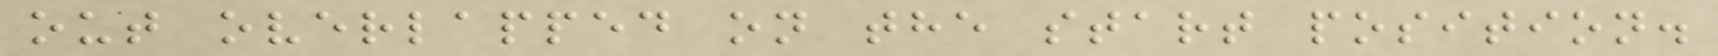out overlapped on the start position.
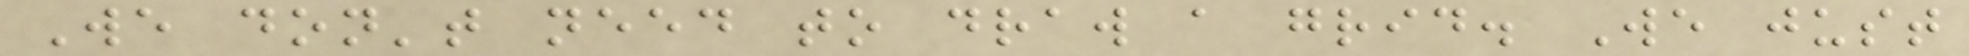We don't need to draw a grid. We just
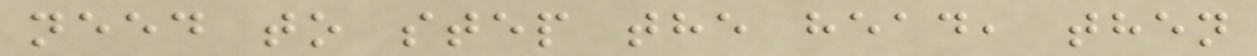need to step the head, then
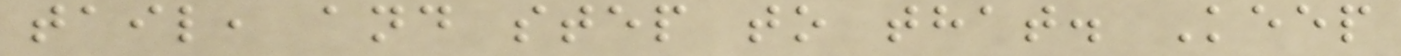tail, and step to that. Keep
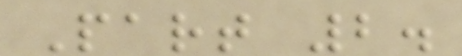Part 2.
